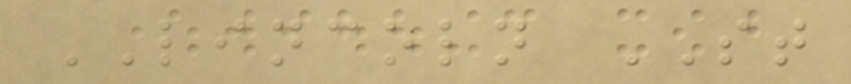LINCOLN ST
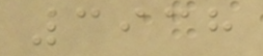3938
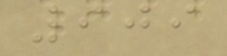909
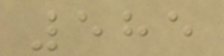585
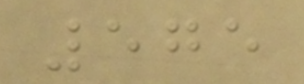575
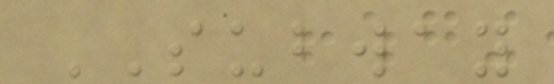SUBWAY
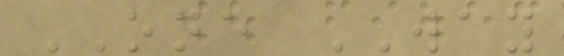ONE WAY
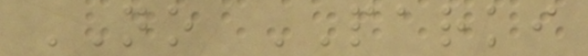NO PARKI
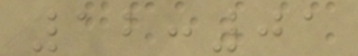12:01
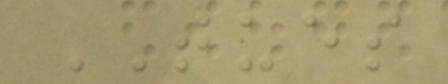TUES
